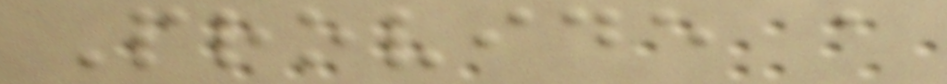Provide a
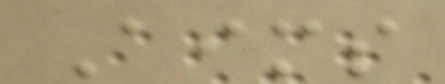Aims
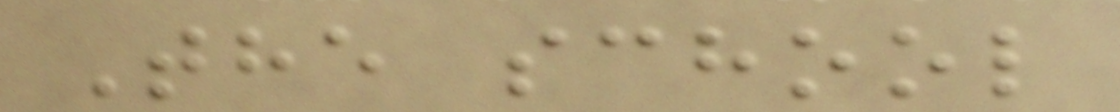The school
